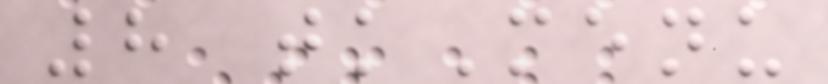8 tkMenu
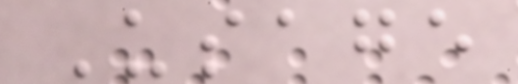Usage
